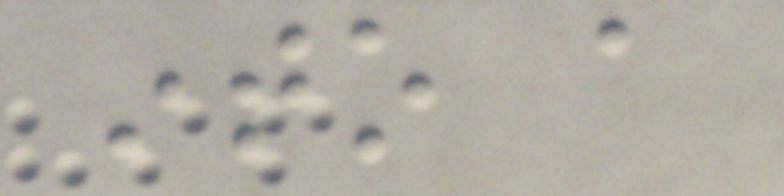into a
